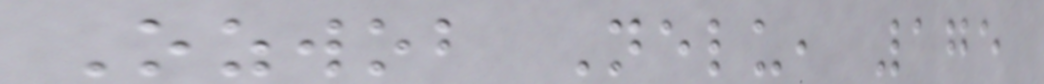Ozwob Nelu, 175
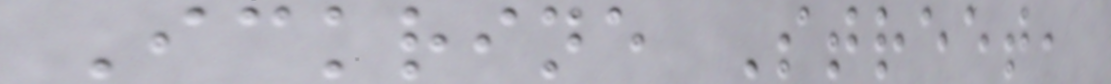Ickrine Street,
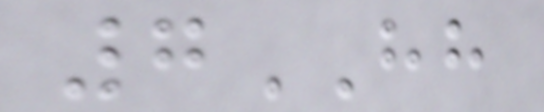7HH
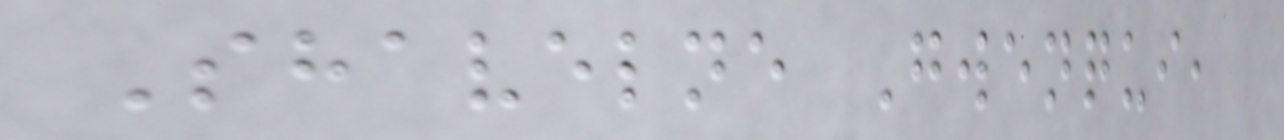Shavelne Gwenqui,
